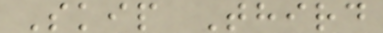Skip Third
